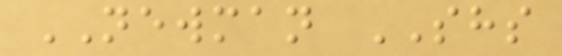NEWMAN SHS
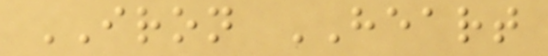IRON HEART
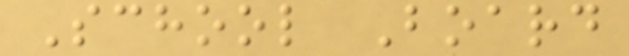School Board
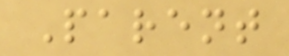Parent
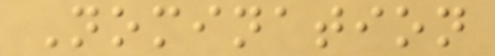Nomination
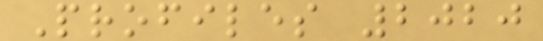Profiles 2020
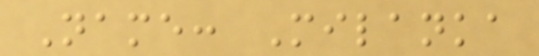Name: Milanka
